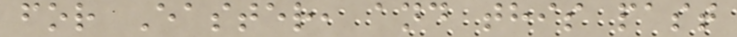for Easter, and this past
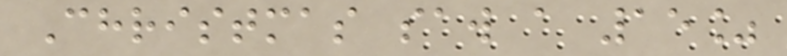Christmas saw a 15%
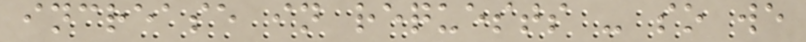increase in requests - so we
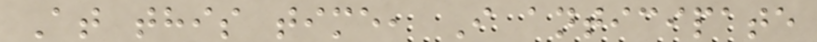At this time, I anticipate
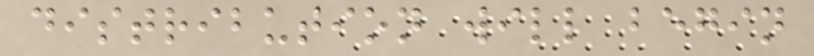distribution will begin
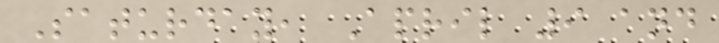Saturday, April 9 and
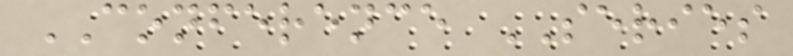CONFERENCE SERIES
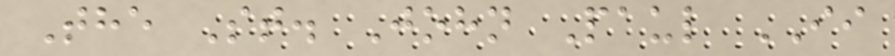The St. John Paul II
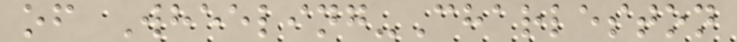of Wheeling-Charleston
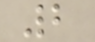2
